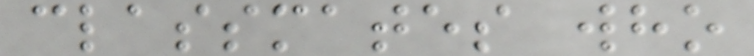classmates who
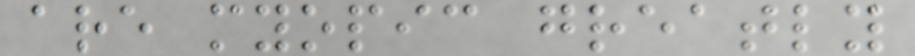are myopic greatly
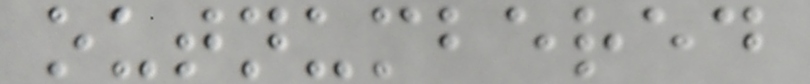outnumbered
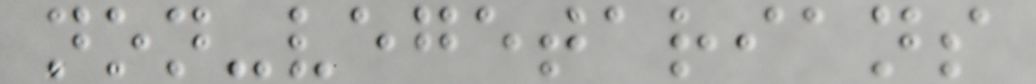non-vegetarians
